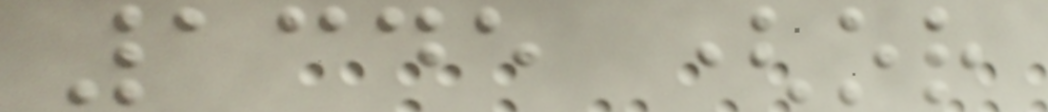1345 (or
